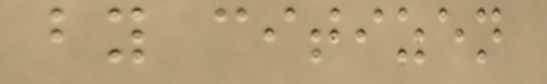by citizen
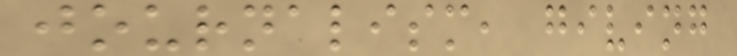journalism, giving
